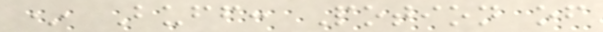* Buff: Potion of
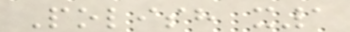Polish x1
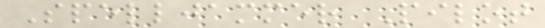Spelljammer Pilot
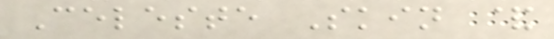Celeste Skin &
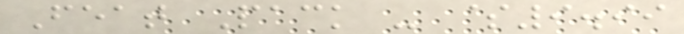Feat Pack - $9.99
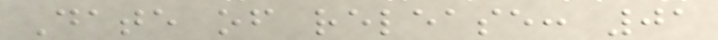Date of release: 01
